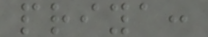priya:
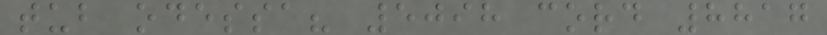tub odessa? 5098 cord 8817
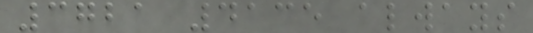3721 4135 always
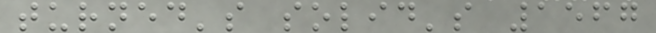turned's solid's 1567
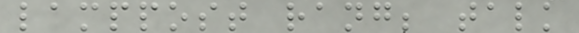lamppost rang; talk
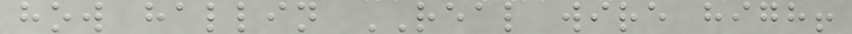how hallin REAL wire high!
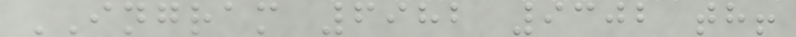INGRAM 6982 9302 th!
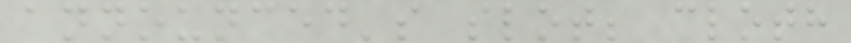announced's slot; cloth
